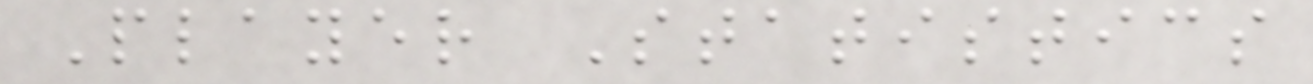Player Statistics
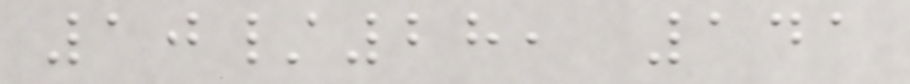10/28, 141
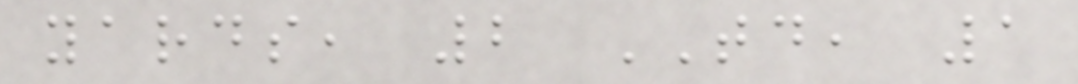yards, 2 TD, 1
